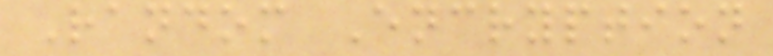Random Encryption
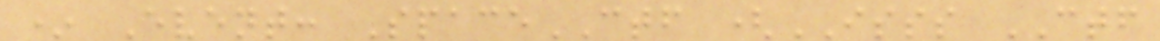* Event: SpaceCTF (ISSS CTF
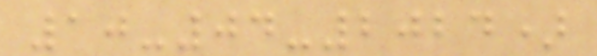10-04-2024)
